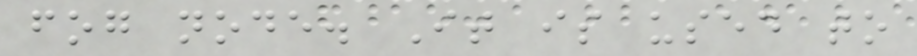fog node. It is used to
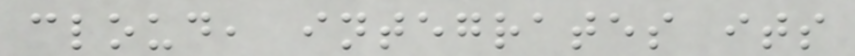cloud, integrates its
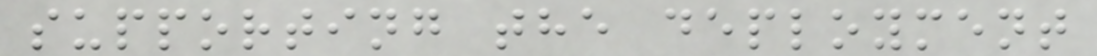supporting the deployment
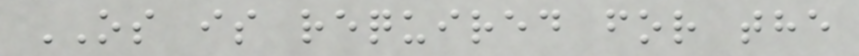OS is required for the
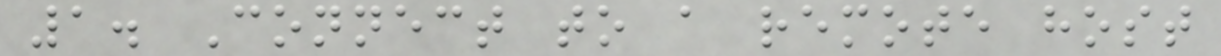1. Connect to a remote host
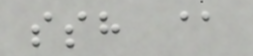ssh @
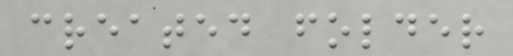created folder
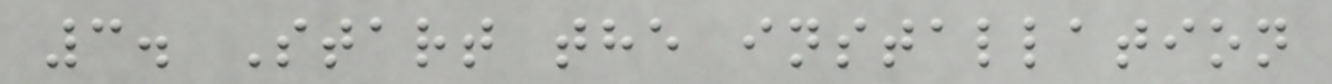3. Start the installation
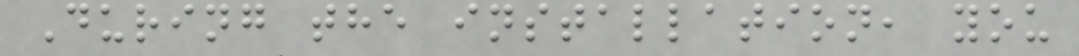During the installation, you
